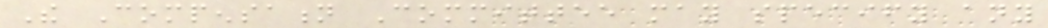The Compensation Committee may specify any
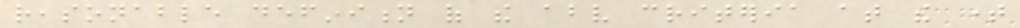reasonable definition of the above criteria at the time
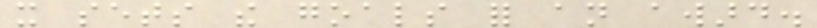it sets the goals for an award.
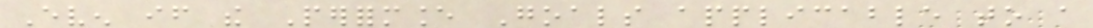Even if the Performance Goals applicable to a
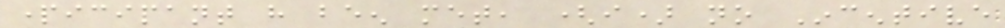participant have been met, (i) no Incentive
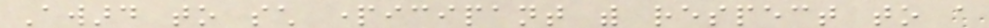Award to such participant with respect to a
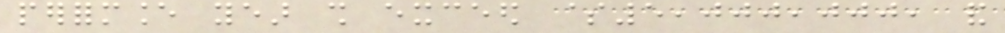performance year shall exceed $5,000,000, and
